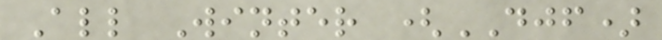All Winter (DJF)
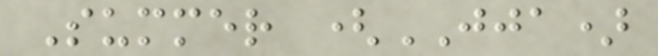Summer (JJA)
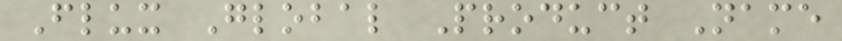Flux Global Product Name
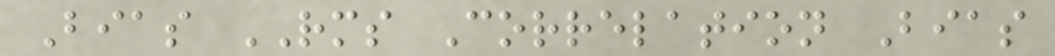Bias RMS Correlation Bias
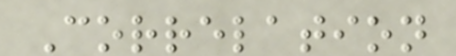Correlation
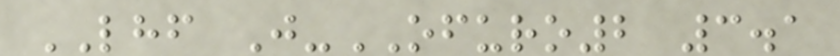LHF J-OFURO2 3.1
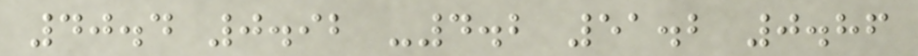40.4 0.92 -4.2 51.2 0.86
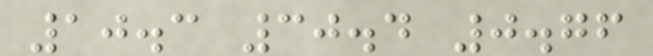10.3 30.4 0.76
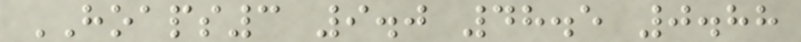HOAPS3 9.0 48.5 0.88
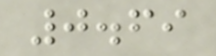0.69
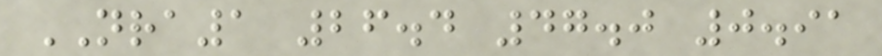NRA1 26.4 47.0 0.91
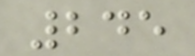245
